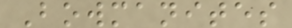Bowmanites
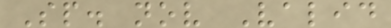Sp. nov Valid
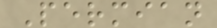Permian
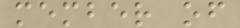member of
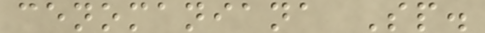cenomaniana Sp.
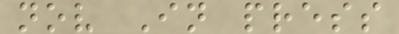nov In press
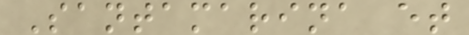Santamarina et
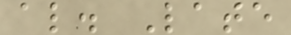al. Late
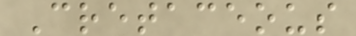Cretaceous
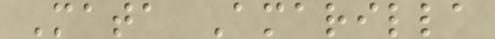Mata Amarilla
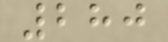280
